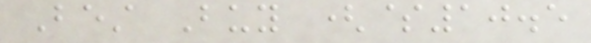Best Buy ($10.5
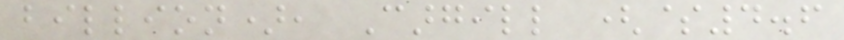billion), Cargill ($4.6
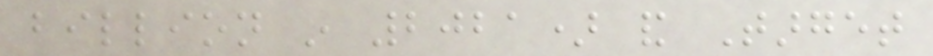billion in 2021) and Target
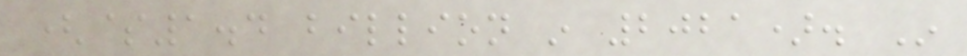($1.4 billion in 2021). In
